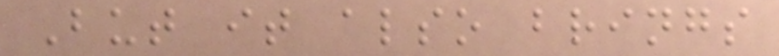But it also brings
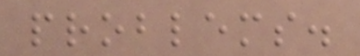problems.
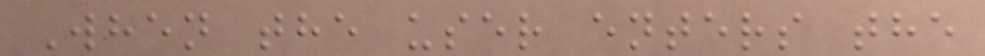When the user enters the
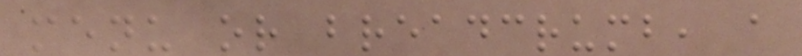menu or breadcrumb, a
